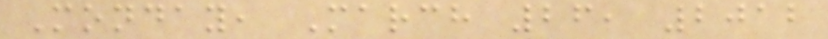Monday, March 26, 2012
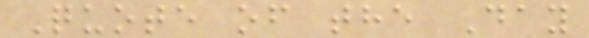Quote of the Day
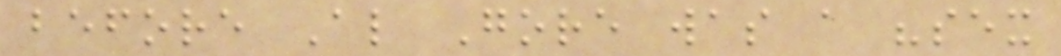before Al Gore was a "sex
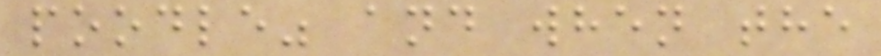poodle" and when the
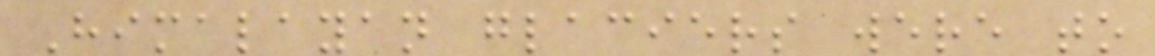Himalayan glaciers were to
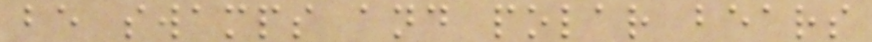be swamps and polar bears
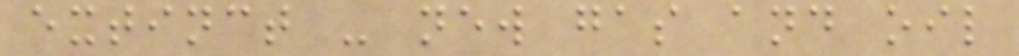extinct - new gas and oil
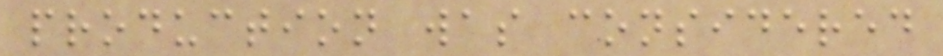production was considered
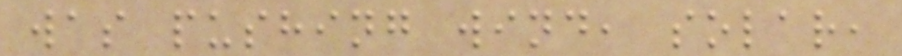was pushing wind, solar,
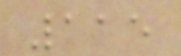115
